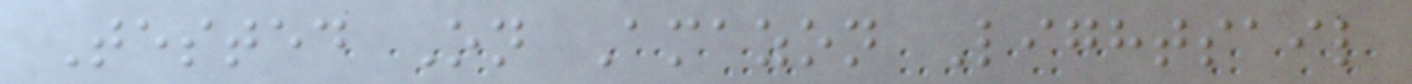Tested On Amazon Lightsail
